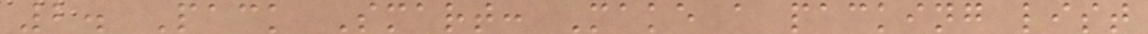2. Pack Smart: Make a packing list
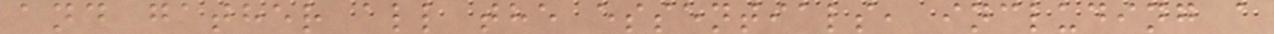and gather all the essentials, including a
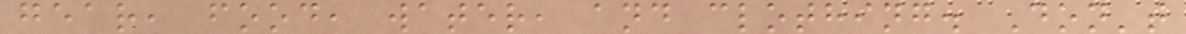gear, food, water, and clothing. Don't
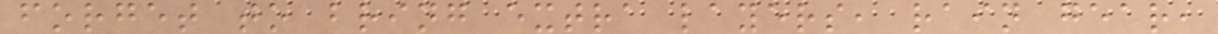forget to bring extra layers, rain gear,
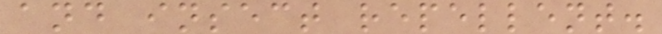and insect repellent.
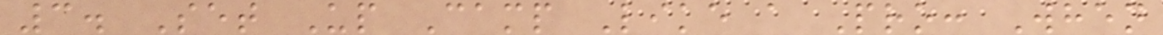3. Set Up Camp Like a Pro: When
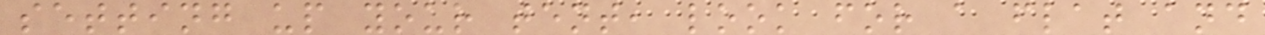setting up your tent, look for a flat and
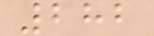282
